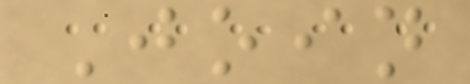Join
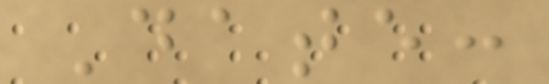Date:
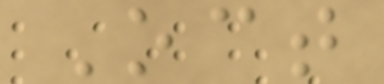Oct
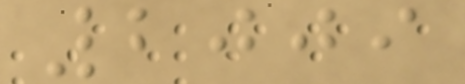2009
